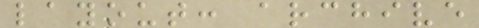layout: archive
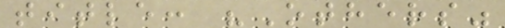title: "Others"
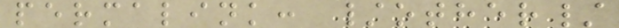permalink: /other/
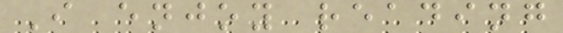I enjoy reading
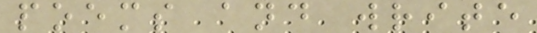poems and write
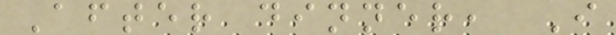After dinner, I
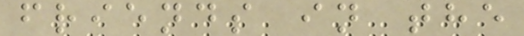friends in the
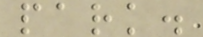park.
